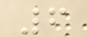6
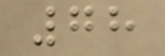78
